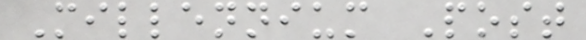Millennium Post
